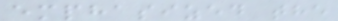emphasized the
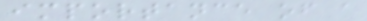importance of a
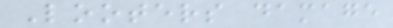Looters damage
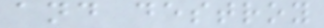and destroy
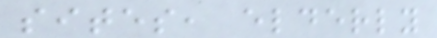sites, elderly
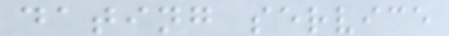dating service
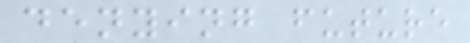denying future
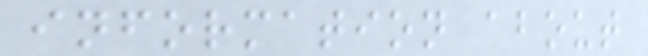information about
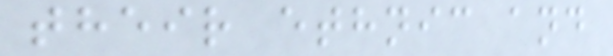their ethnic and
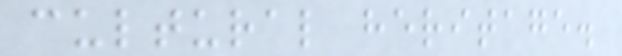cultural heritage.
